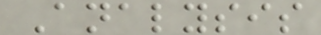Analysis
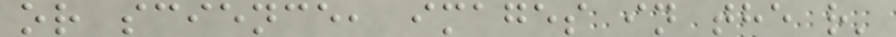or science, images in the r'
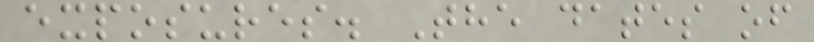exposures. The dates of
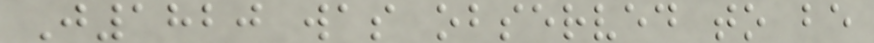J1820 was observed to be
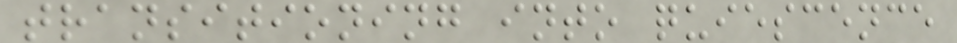transitioning into quiescence
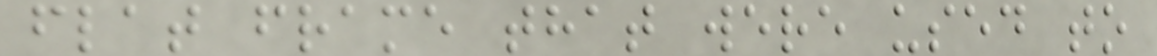flat frame that were used to
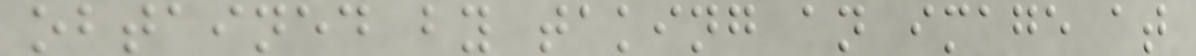obtained by taking an image at
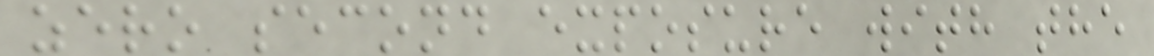zero second exposure with the
